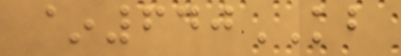~640KB
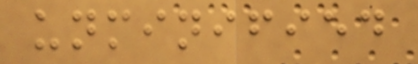unminified
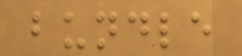bundle
